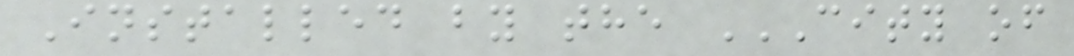Installed by the CITY OF
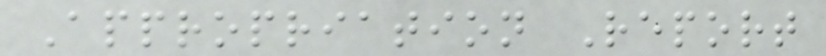Appropriation Report
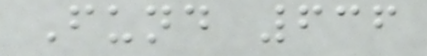Fund 636
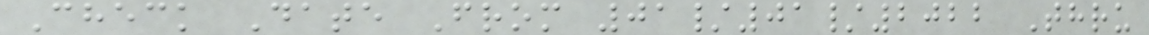Check Date From 01/01/2022 Thru
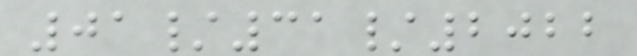01/31/2022
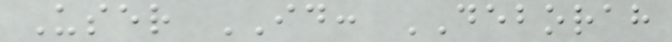User ID: DEBORAH
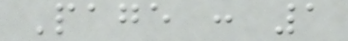Page : 1
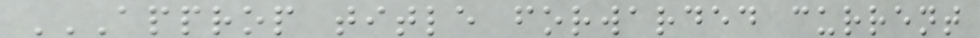APPROP TITLE FORWARDED CURRENT
